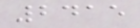2415
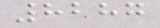8287
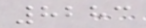8283
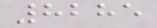8285
